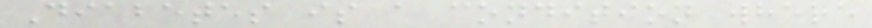Diabetes is a condition where
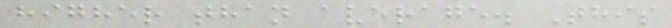higher than average. This
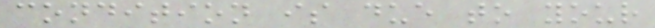condition is due to your
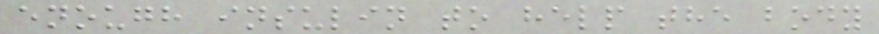enough insulin to help the body
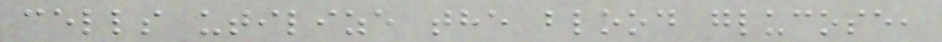cells utilize the blood glucose,
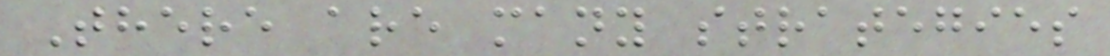There are many strategies
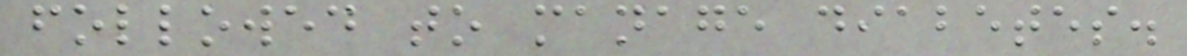followed to manage diabetes.
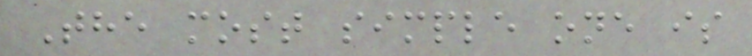The most simple one is
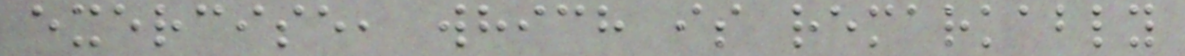exercise, which is remarkably
